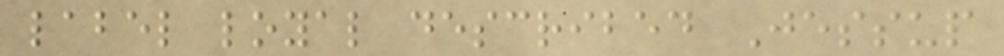label loyal described Jessup
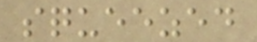squeezed
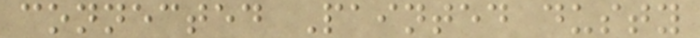connected Painted dusty
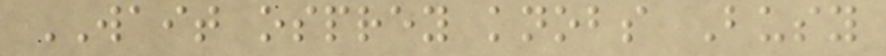WAIT osprey knobs Busy
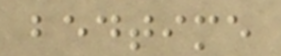bedtime
